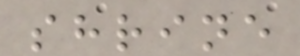shrine
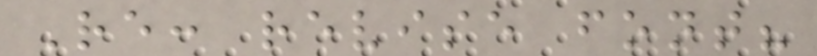Re: revise font?
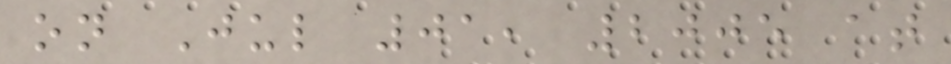on Jul 01, 2005 at
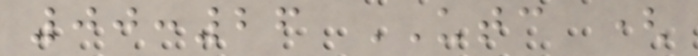00:26 UTC (
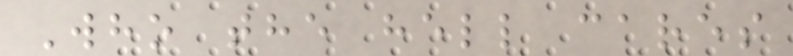Who the hell cares
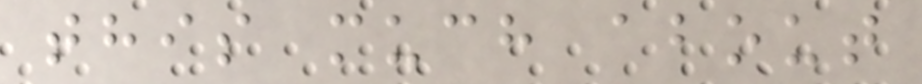this much about
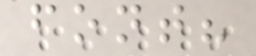font?
